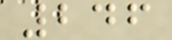246
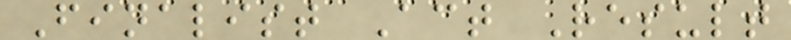Finalist Act Result
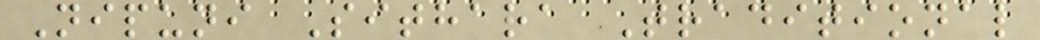Nipuni Sithara Traditional
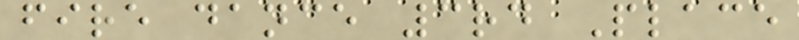fire dance 3rd Place
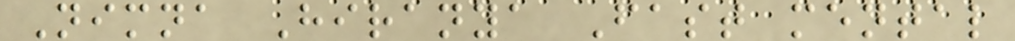Nimna Hiranya Fast mental
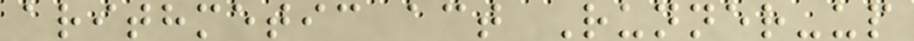arithmetic act Runner-up
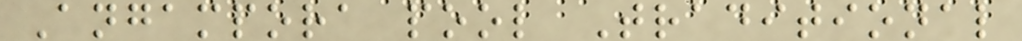Angampora pool Traditional
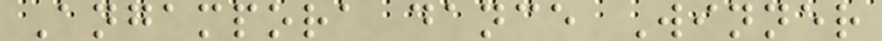Angampora dance Winner
